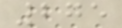275
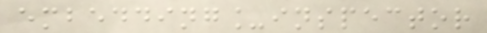embedding_inspector
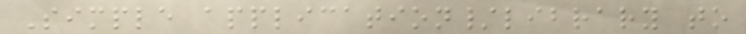Simple application/library to
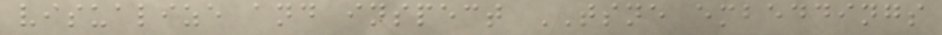visualize and inspect TSNE embeddings
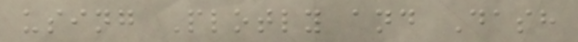using Plotly and Dash
